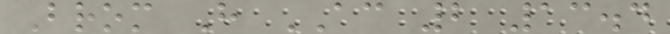Brom H AC 2 13.4
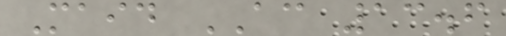Maid AC 13.6
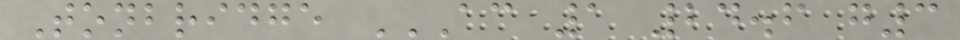Tonbridge AC 1 24.6 G3
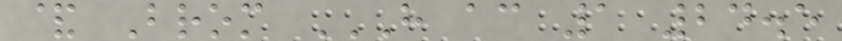& Brom H AC 1 24.5
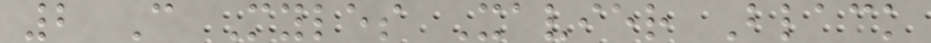2 C Myles Xavier Black
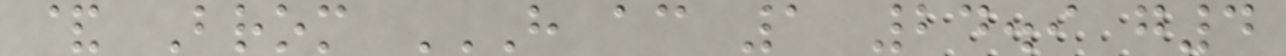& Brom H AC 1 24.9 G4
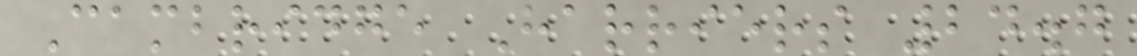Cambridge Harriers 24.7
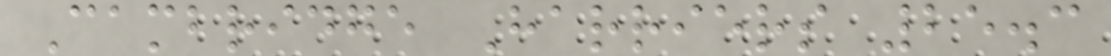Cambridge Harriers 25.3
